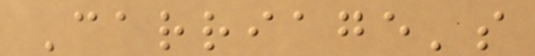Carriage's
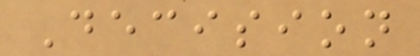Decision
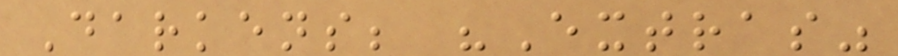Darkens; "Extras"
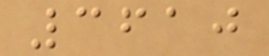3610
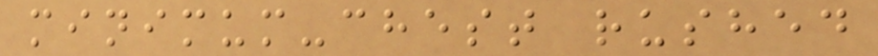minimum-chest rushed
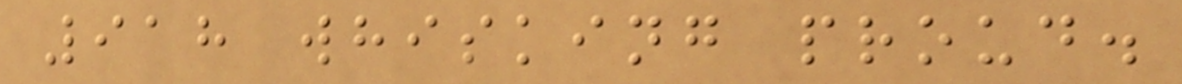918 whisking proud.
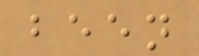been
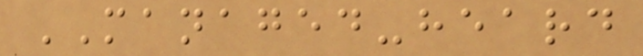MANAGED-heard
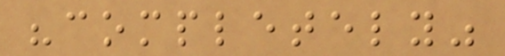"completely"
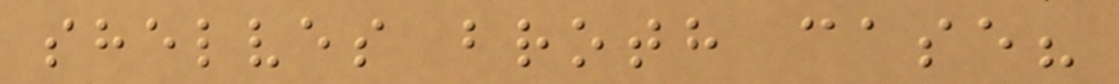shelves broth case?
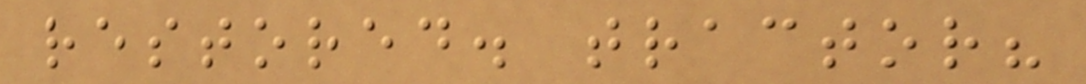restored. tractor?
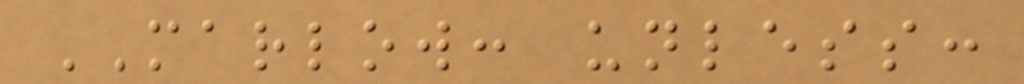MARLOW: unless:
